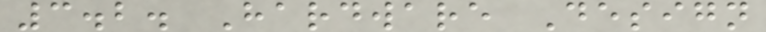3.2. Hardware Design
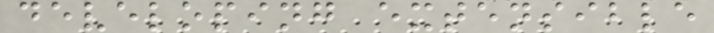developing extensible
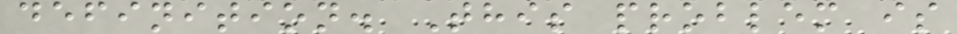definition. This problem is
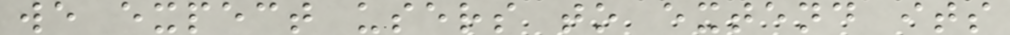we expect users to extend its
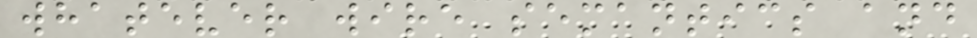whatever wire semantics and
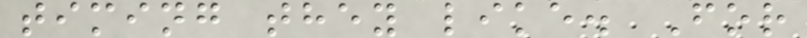timing they like. For
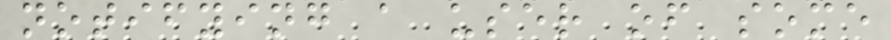notifying a user of some
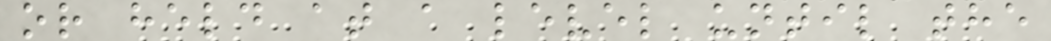or held at a level until the
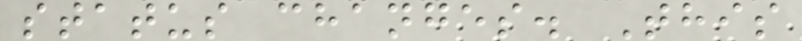status changes. This
